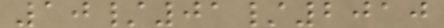10/01/2010
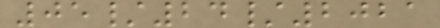05/24/2021
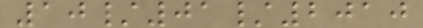10/01/2010
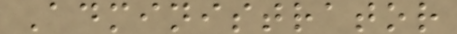Administrator
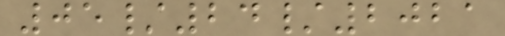05/24/2021
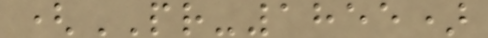(PR-1855)
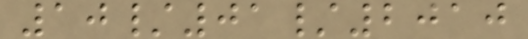10/01/2010
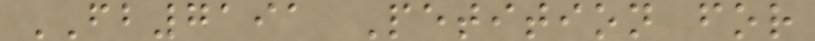FB7191 Petition for
